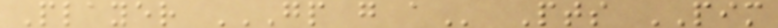Player GP G A Pts PIM
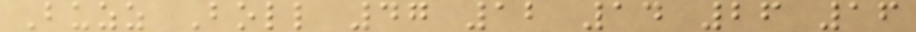Buzz Boll 47 12 14 26 16
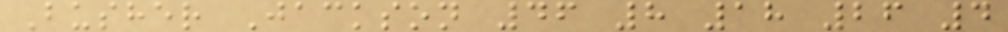Busher Jackson 46 8 18 26 4
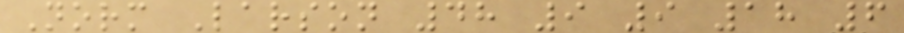Norm Larson 48 9 9 18 6
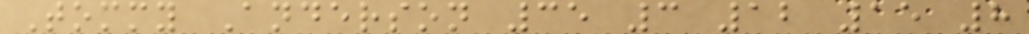Tommy Anderson 35 3 12 15 8
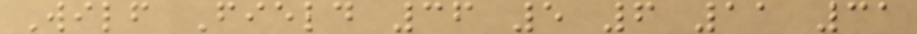Wilf Field 36 5 6 11 31
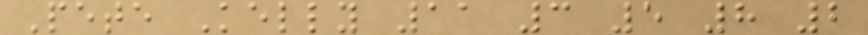Pete Kelly 11 3 5 8 2
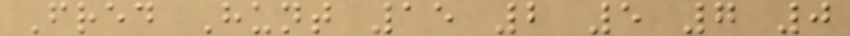Fred Hunt 15 2 5 7 0
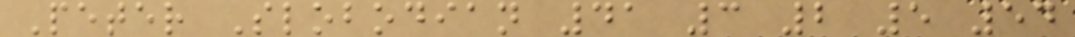Peter Slobodian 41 3 2 5 54
